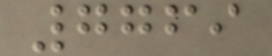7769
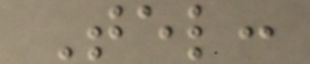Tel:
